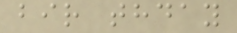bir thday
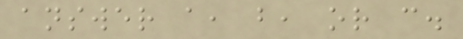answer a, b, or c.
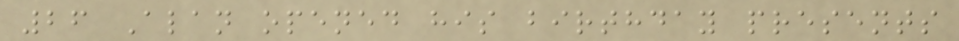26 Alan opened his birthday presents
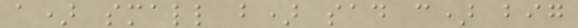a) small b) sad c) big
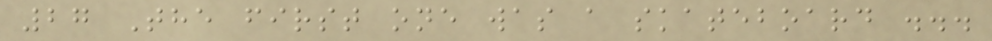27 The first one was a skateboard ...
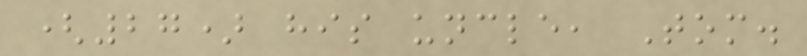(27) his uncle, Tom.
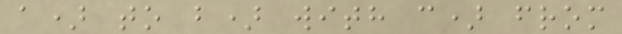a) to b) with c) from
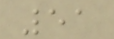51
